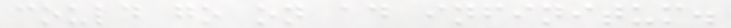could go on ad infinitum.
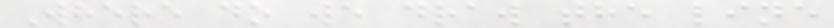Where do we draw the line
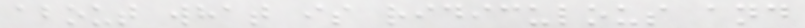about what is ridiculous and
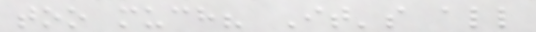too much? It's all
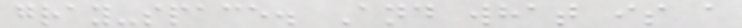gray-space. And what is a
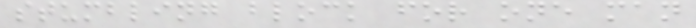stumbling block for one man
